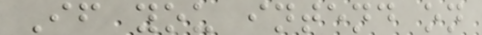If you intend on
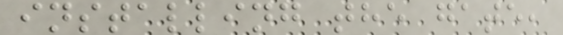installing the gate,
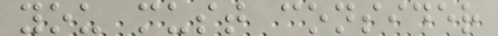you must consider
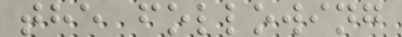the following
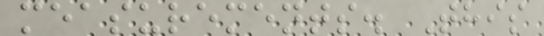measurements. This
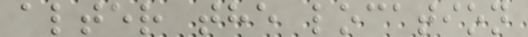alter the location
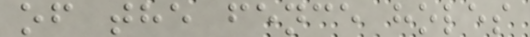of the fence holes
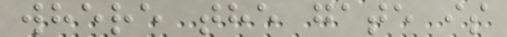where the gate is
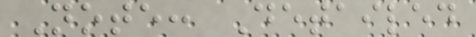Note: Detailed
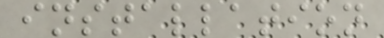installation
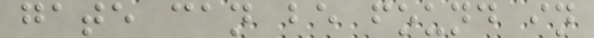gate can be found in
